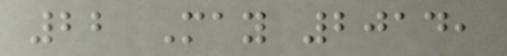22 May 2014,
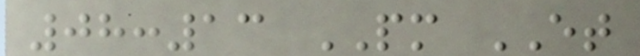08:13 PM ET
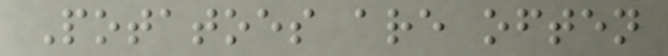Potatoes are often
